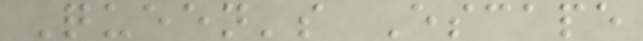Queen's Escape
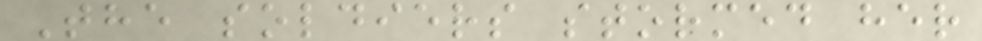The soldiers stormed her
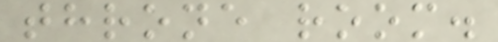throne room.
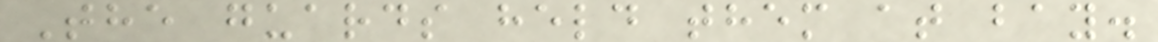The guards held them at bay.
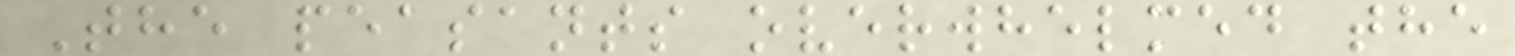The peasants overwhelmed the
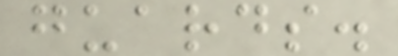guards.
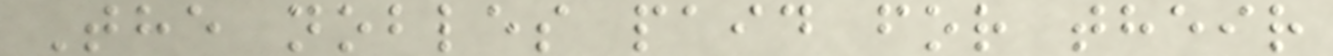The nobles paid for their
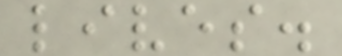lives.
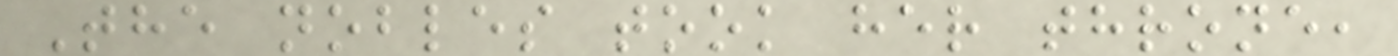The nobles took her throne,
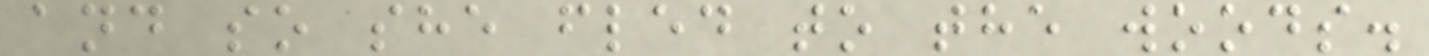and so she fled to the woods.
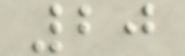20
